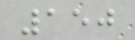150
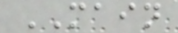MAIN
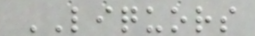LIQUORS
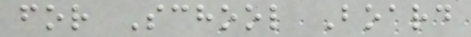for School Board
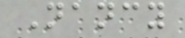Nancy
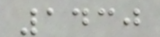1430
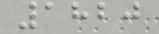1820
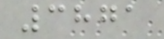3871
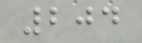204
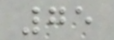75
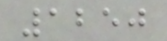1250
